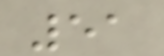51
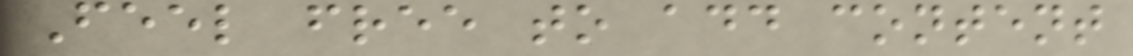Feel free to add content
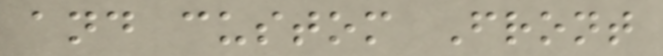and custom Front
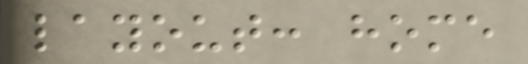layout: home
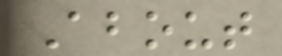About
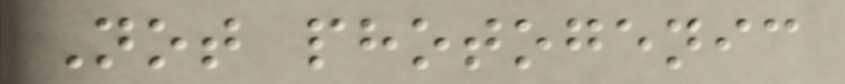Not photogenic
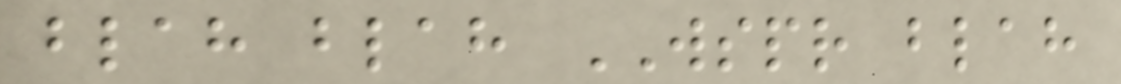blah blah WSPR blah
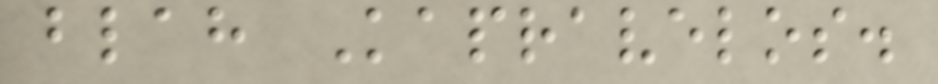blah Kapravelos.
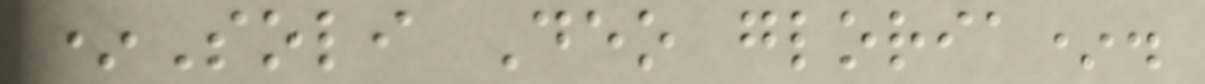*Soli Deo gloria*.
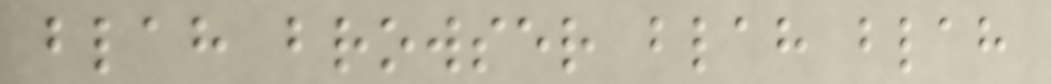blah browser blah blah
